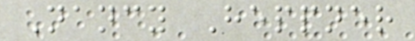Nancy Heppner
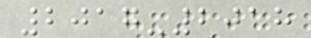2017-2018
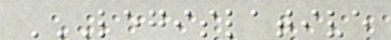LEGISLATIVE
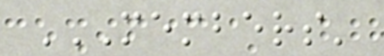MEMBERS'
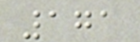171
